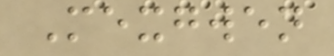Mexgwen
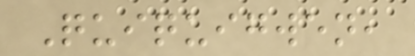Quiquigwen,
